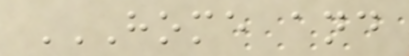HOME AND
